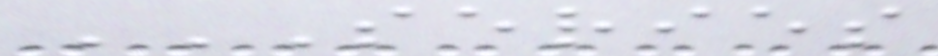SERIES
